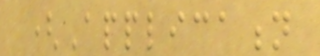(Application
